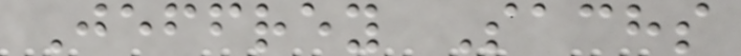Jeffrey Sachs
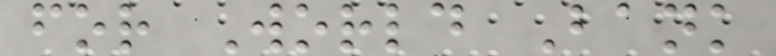for World Bank
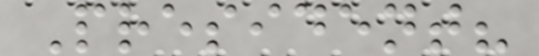President?
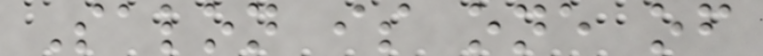Salon is one of
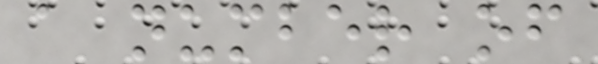a number of
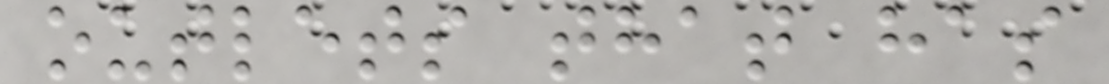outlets that has
